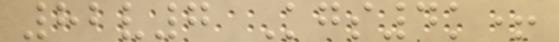82v7 Kgs4k+
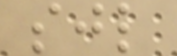sjl
